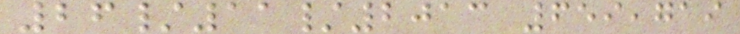26/11/2013 659,719
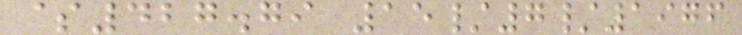$427.79 15/7/1976
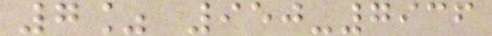7% 950-7936
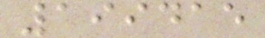199415
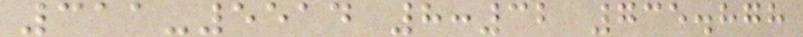311-5514 8:32 735.878
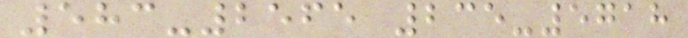583-2565 235-5718
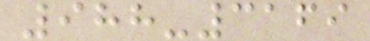988-3169
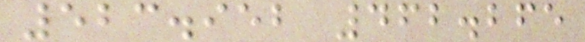523.952 462.265
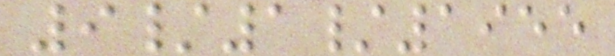9/1/1955
